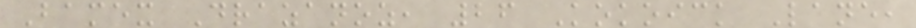Bamex Drazanoz, 26 Kokoick Lane,
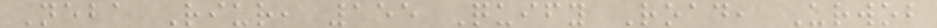Neba Riur, 155 Quify Road, Urwob
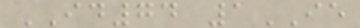ID74 1IE
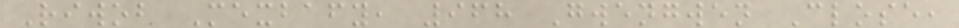Riwob Mexbafy, 968 Gwengwen Close,
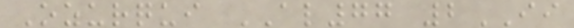Ozurqui AL77 2II
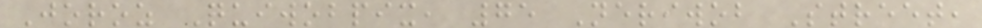Joroz Quiwobpix, 75 Neriwob Street,
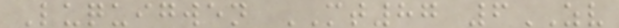Luquigwen MT87 6ZV
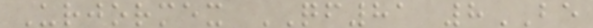Urjormex QF81 8BE
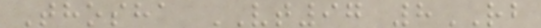Thosha VT97 8RB
